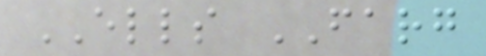ELLS FARG
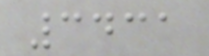3431
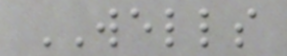WELLS
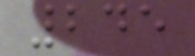245
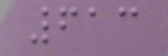613
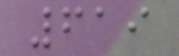619
